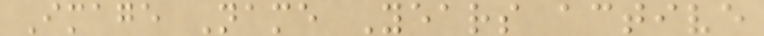Image Name Years active
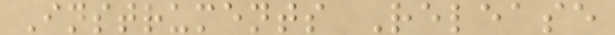Instruments Release
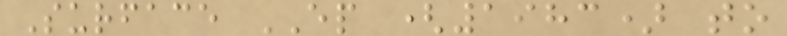Surface EP (1983) to
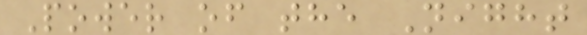Power of the Night
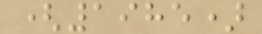(1985)
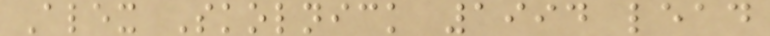Alex Skolnick 1994 lead
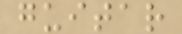guitar
